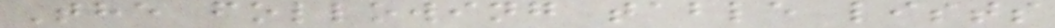The following table lists
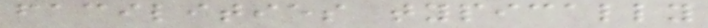facilities typically
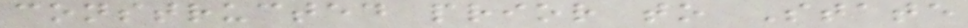constructed prior to State
